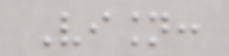Vision:
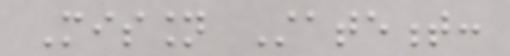Mission Statement:
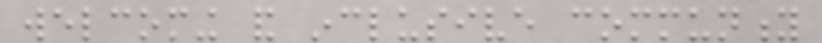welcoming and inclusive community
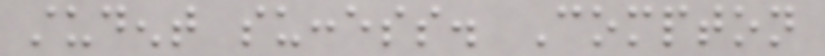student success. Compton
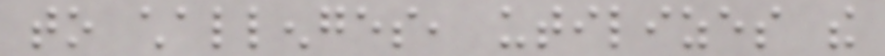to challenges, utilizes the
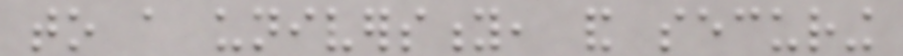to a university, and securing
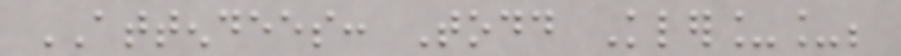ATTENDEES: Todd Kler__;
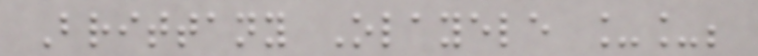Brittany Olayele __;
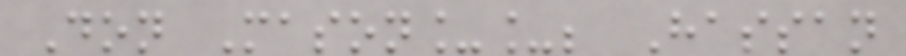Don Mason__; Hassan
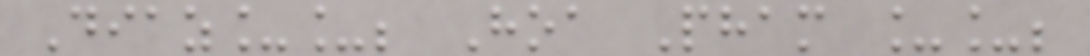Diaz__; Hoa Pham __;
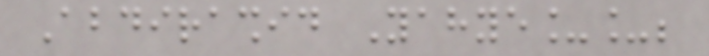Abdirashid Yahye__;
